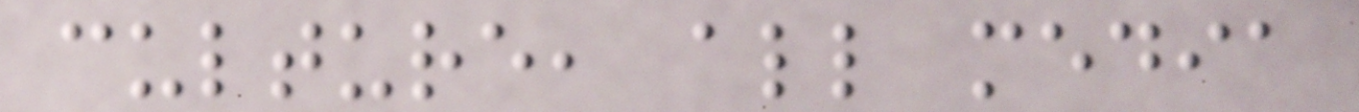culture, all media
